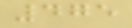475
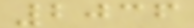2036
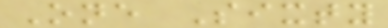One Sixty
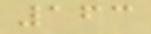163
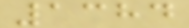1384
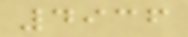4936
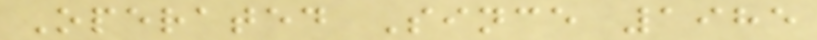Operated Since 1985
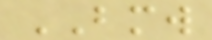BMW
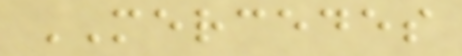MERCEDES
